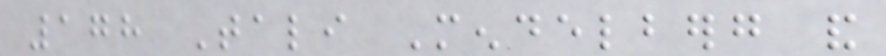178 Tali Mendelberg and
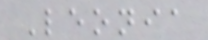Leonia
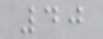40
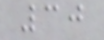30
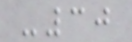-30
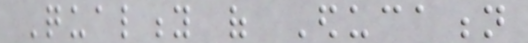Quality of Education
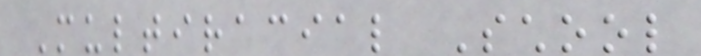Multiracial School
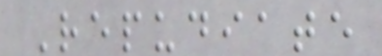Repudiate
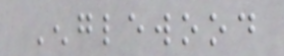Englewood
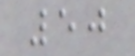50
